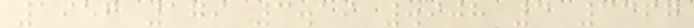1956 179 3.19 .908 3 3367
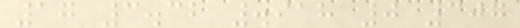17 3.32 .918 0 307
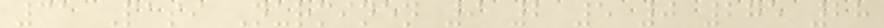31 Pasi Nurminen 9 2 5 0 275 28
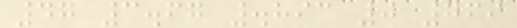47 3.67 .893 0 769
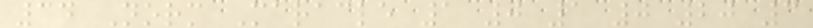34 Norm Maracle 1 0 1 0 20 3
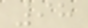98
